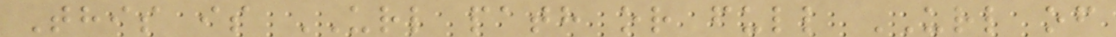This is URL path or full URL of
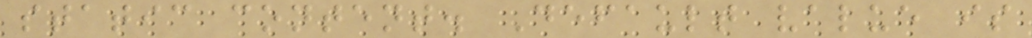static content. Default value is
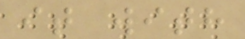it with
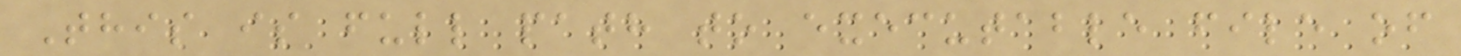This is full path to executable file of
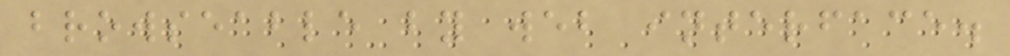browseable by web interface.
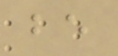be
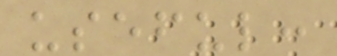useful:
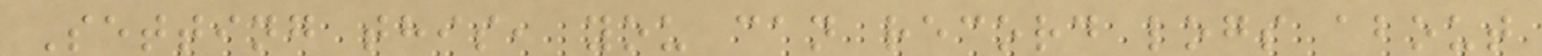Setting this, you can record logs about
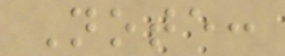Note:
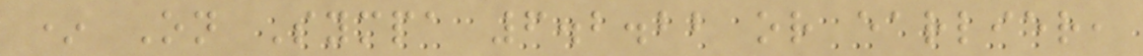* On Sympa 6.2.22 or earlier,
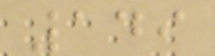149
